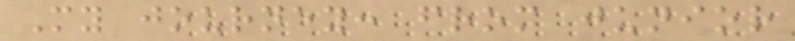My journey: from junior
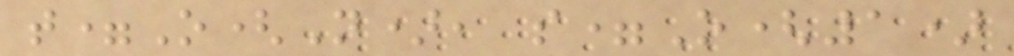t=O(N), s=O(1)
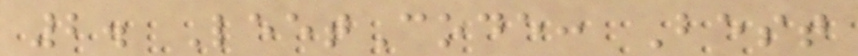2. LeetCode: Best
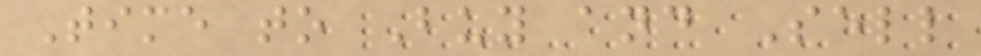Time to Buy and Sell
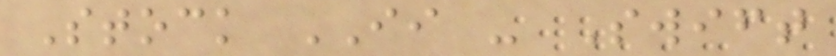Stock II - Swift
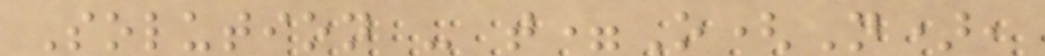Solution - t=O(N),
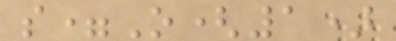s=O(1)
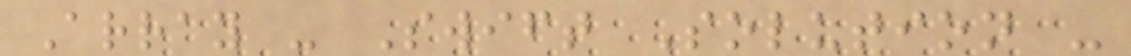Array - Swift Solution -
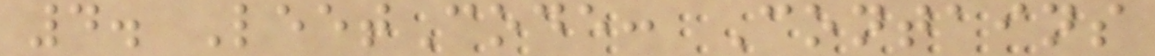4. LeetCode: Contains
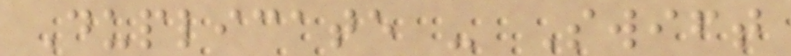Duplicate - Swift
